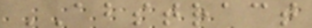ABSTRACT
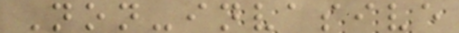Non-invasive
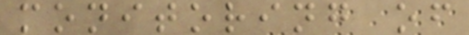monitoring of
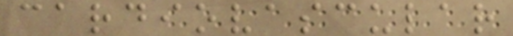cardiovascular
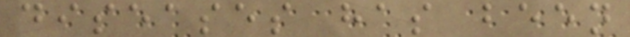diseases has been
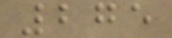275
